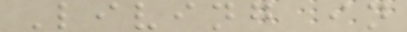Living in
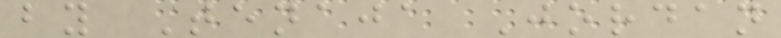by Tenaja Jordan
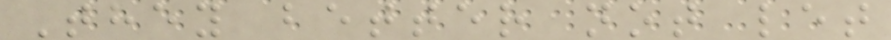They better not let
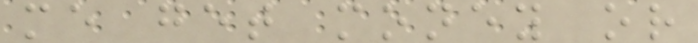me get money or
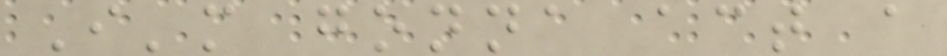I'm gonna act a
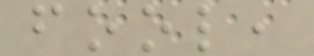fool,
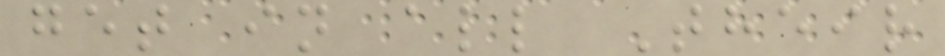get in all Their
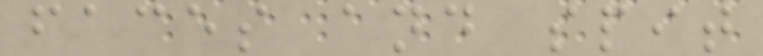faces and spit
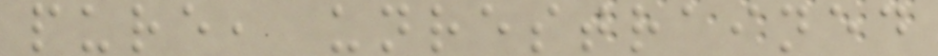pure, unrestrained
